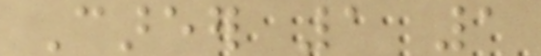Career 1 1
